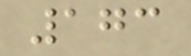173
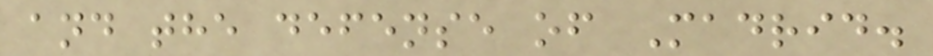and the defense of Madrid.
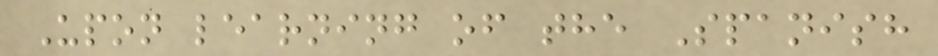Upon learning of the Spanish
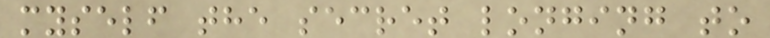myself the secret longing to
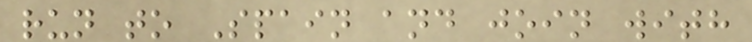run to Spain and join with
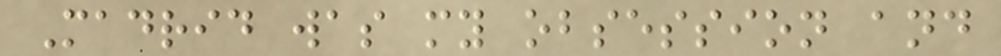Madrid was my obsession and
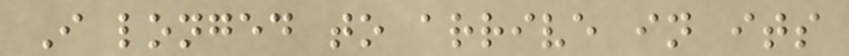I longed to arrive in its
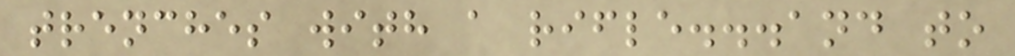trenches with a rifle...and to
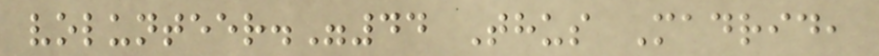volunteer."44 Thus Madrid,
